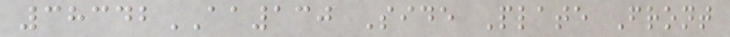38342AA130 Side Plate Front
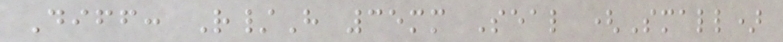Diff: R/H 35mm Seal (Small)
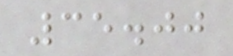35.00
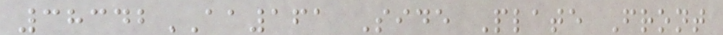38342AA161 Side Plate Front
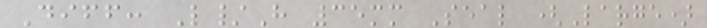Diff: L/H 35mm Seal (Large)
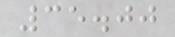35.00
